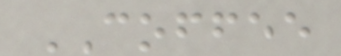COFFEE
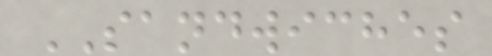SANDWICHES
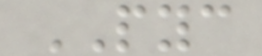PYC
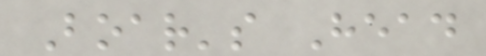Boar's Head
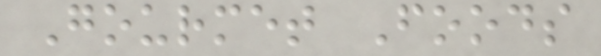Gourmet Foods
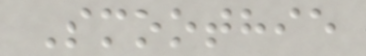Smoothie
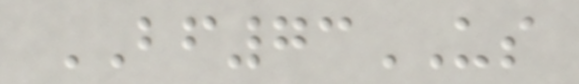BF73US
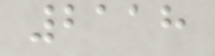2118
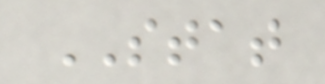STAT
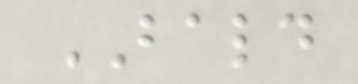BALD
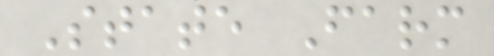State Farm
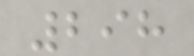298
